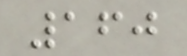160
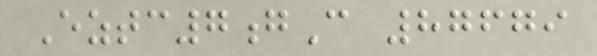Eztc7gC 87679
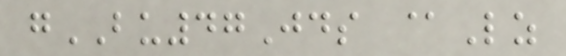gBU47Jds @Lz
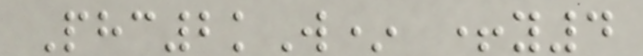Phc2kW* +y4
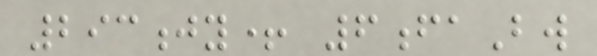293jy+ 6faBw
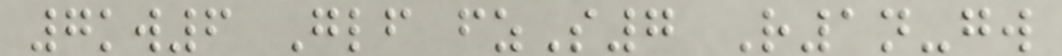7kw6 Glf fzS7 R1n-gw
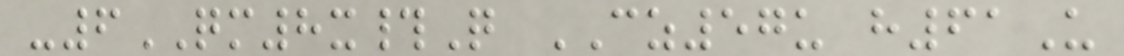-6QM8x#Q CZ57u h61U
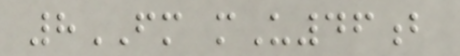8FM mU46b
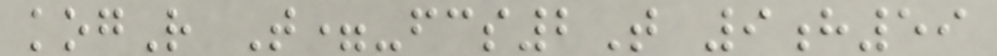kogR T=-fcs2T 9h59
